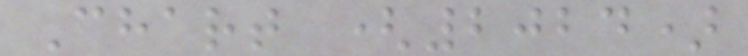Chart (2024)
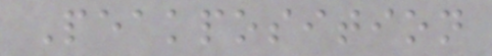Peakposition
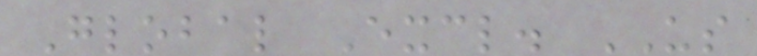Global Excl. US
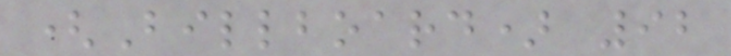(Billboard) 92
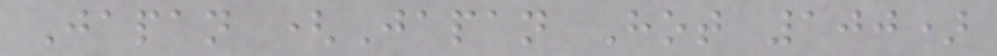Japan (Japan Hot 100)
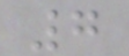7
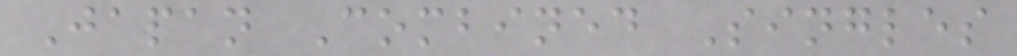Japan Combined Singles
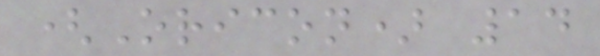(Oricon) 14
